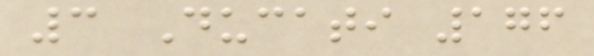3 Ducati 176
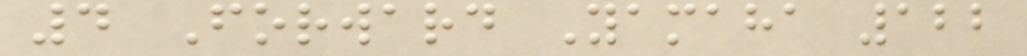4 Forward Yamaha 122
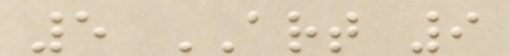5 ART 9
